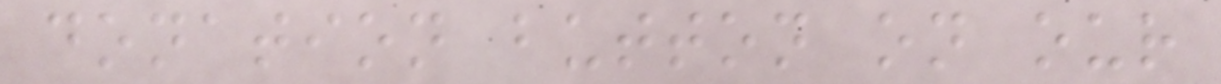donation button on our
